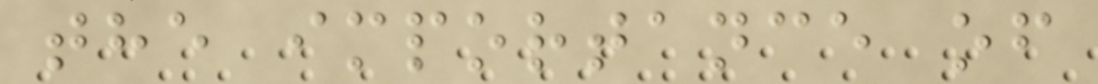the importance of
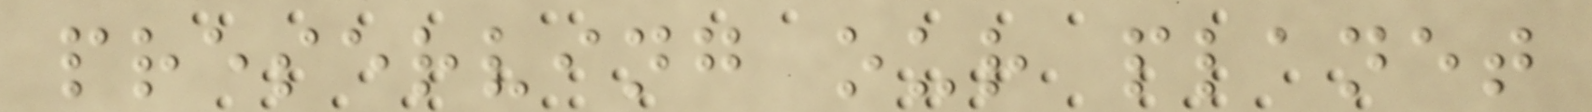preserving our planet
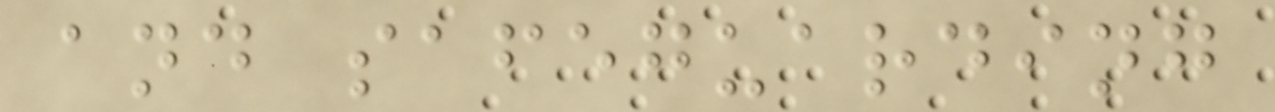and safeguarding
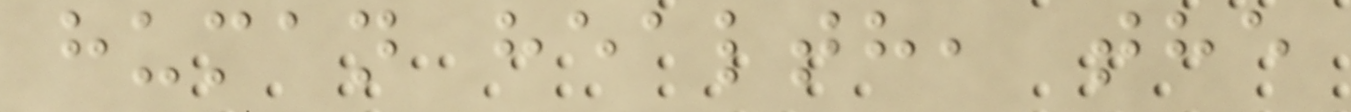human health, the
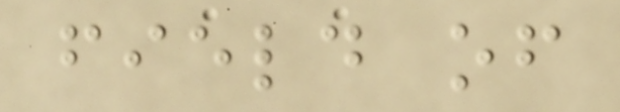field of
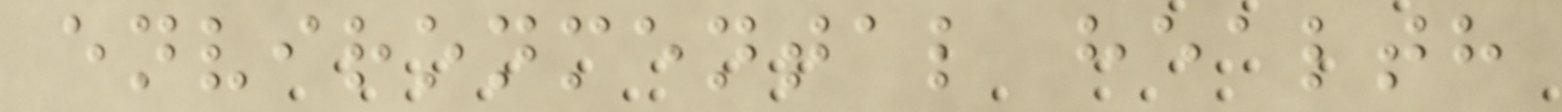environmental health
